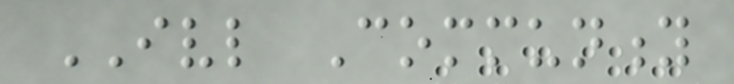IVL Community
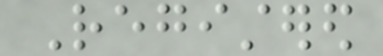Registered
